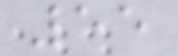55
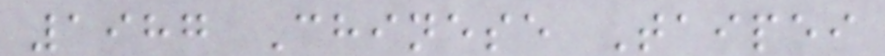1987 Chinese Taipei
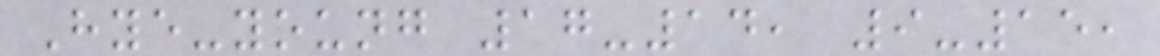Hye-young 17-14, 9-15,
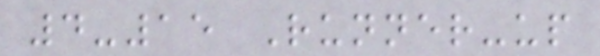4-15 Runner-up
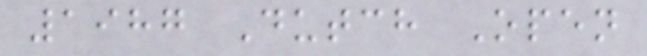1987 Dutch Open
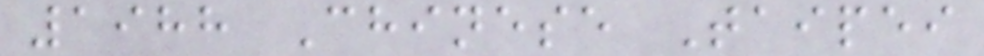1988 Chinese Taipei
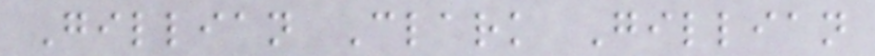Gillian Clark Gillian
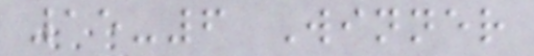15-6 Winner
